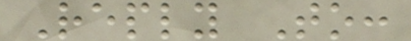Reply To:
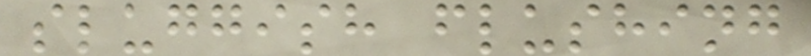sluggish flushing
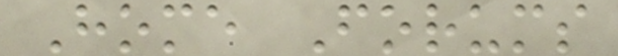Home Forums
